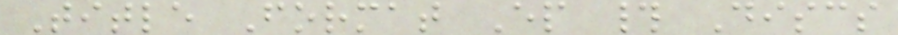Title Format Ep # Discs
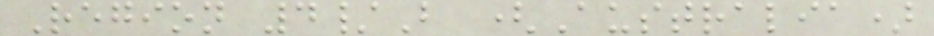Region 4/B (Australia)
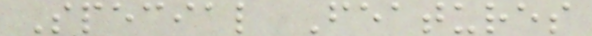Special Features
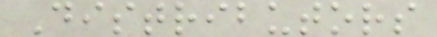Distributors
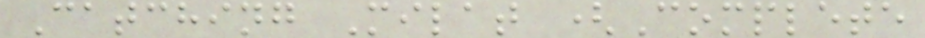Catching Milat (Complete
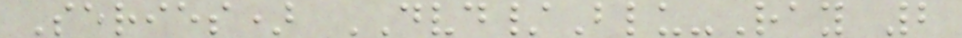Series) DVD/Blu-Ray 2
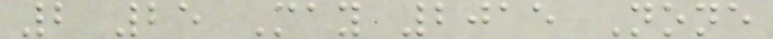2 25 May 2015 None
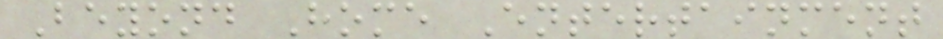Beyond Home Entertainment
